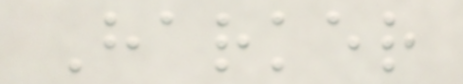Harker
